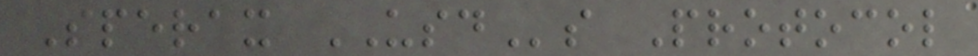Sperax USDs Protocol
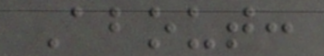About:
